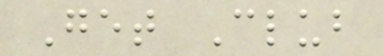Get Club
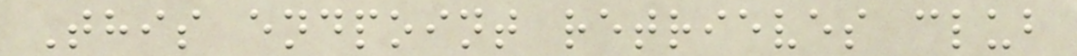This endpoint retrieves club
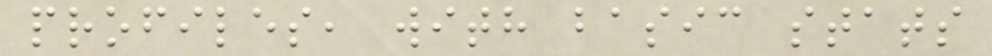profiles, with basic stats
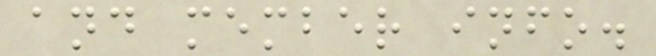and member info.
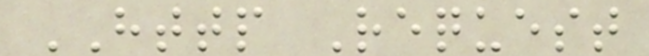HTTP Request
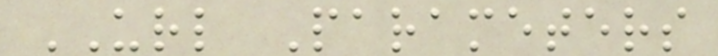URL Parameters
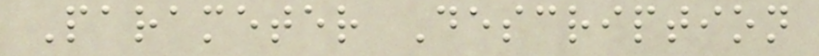Parameter Description
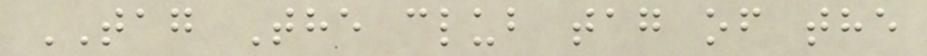TAG The club tag of the
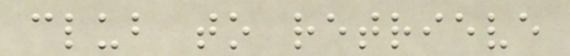club to retrieve
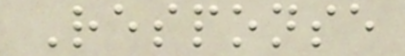Response
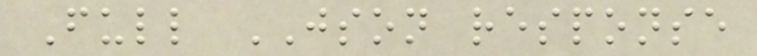Full JSON response
